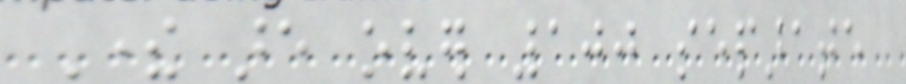There are over 100 separate
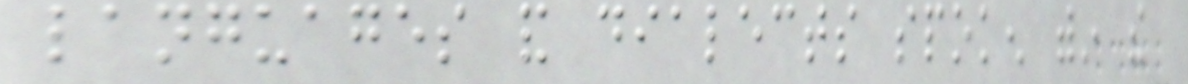languages and dialects spoken within the
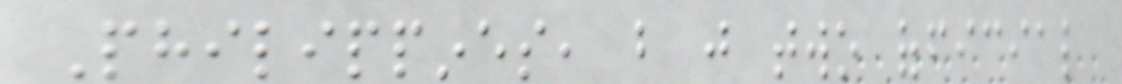Philippines, but just two official
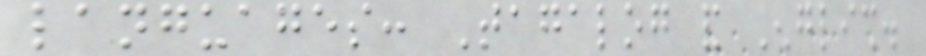languages: Tagalog and English.
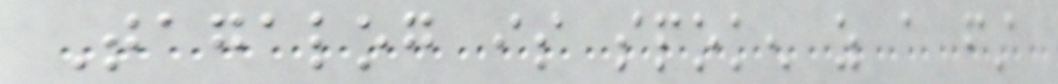Tagalog is spoken as a first
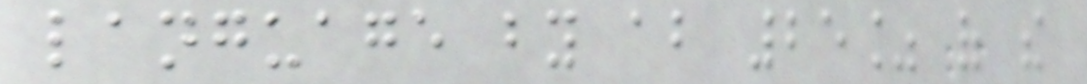language by about 25% of the
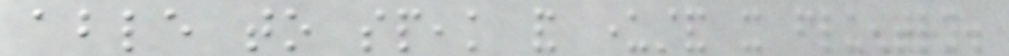able to speak and understand it fluently.
